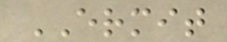ERMIT
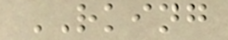RKING
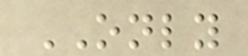ONLY
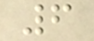6
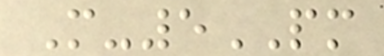M-5PM
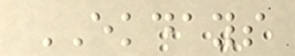EKDAYS
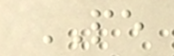PE
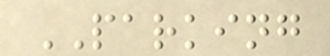PARKING
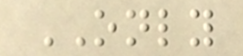ONLY
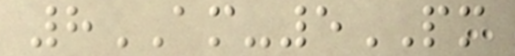8AM-5PM
